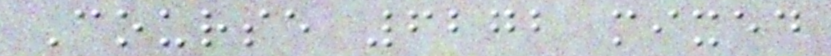Course 6272 mixed
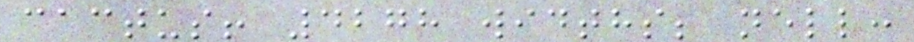cactus! 4278 widths; nell:
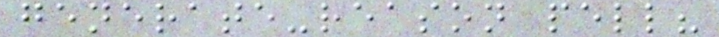generate-reason pell?
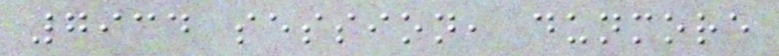7934 session, dunmore
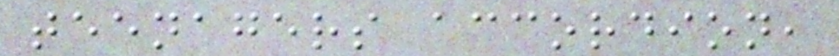teenagers accordion,
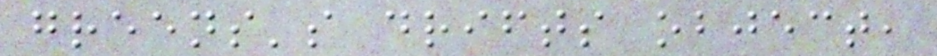greens's drifts object,
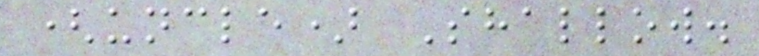(uncle) Shallow.
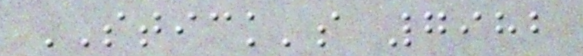STICK's 7982
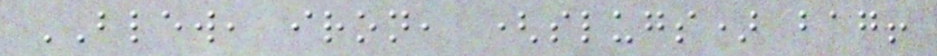BLEW, iron, (slugs) bag!
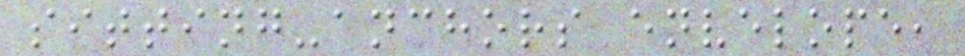sitting-anchors envelope,
